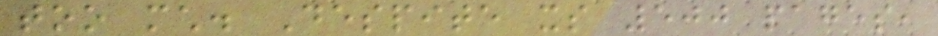too much. Despite its 500 pages,
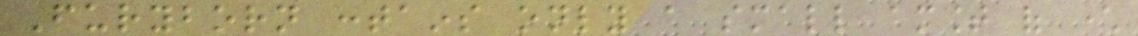Furyborn contains only a small amount of character
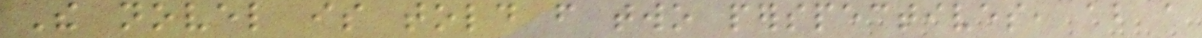The novel is told from two perspectives, about a
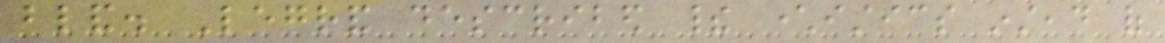bland. Legrand described their characteristics instead of
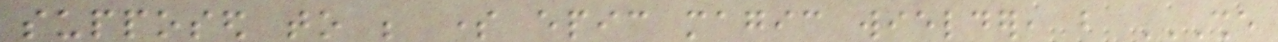supposed to be some epic magic wielder, but SHE
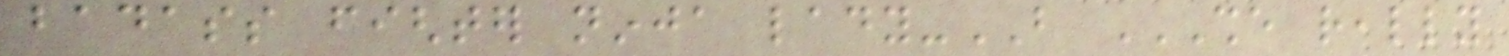badass fighter ninja lady-BUT SHE REALLY
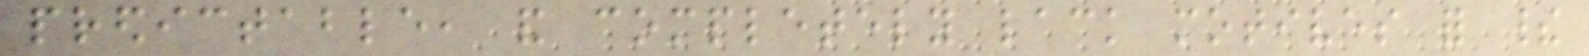predictable, and completely lack motives for their
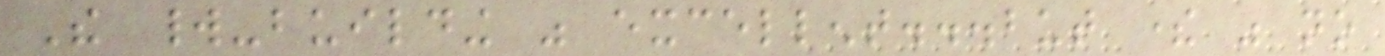The world-building was excellent...but there was no
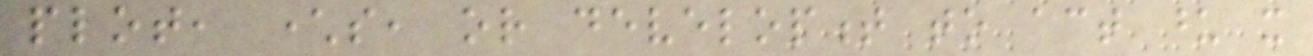plot, characters, or development to act upon it
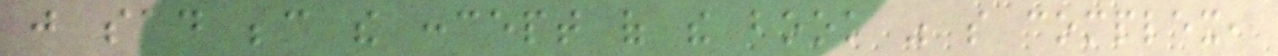just sad because the concept of the book was so complex,
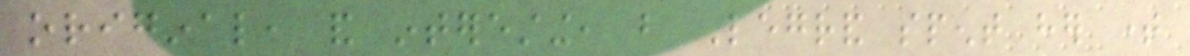original, and interesting, but Legrand spent her time
